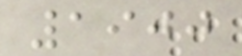1900
